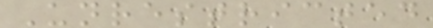Unrestricted
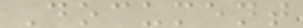Document
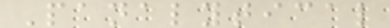Panalytical
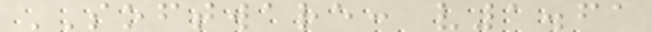SOFTWARE: v1.61
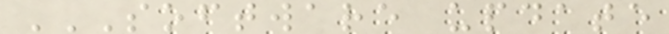SOFTWARE UPDATE
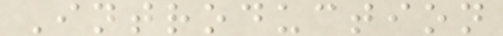Introduction
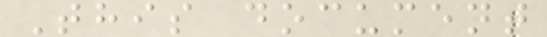This document
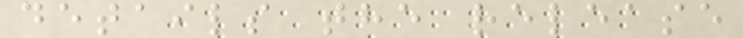details the release
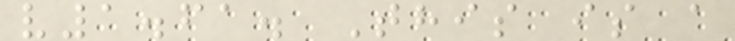v1.61. This is a
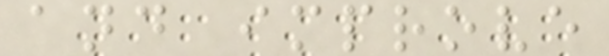and improve
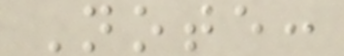Note:
